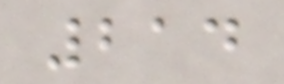214
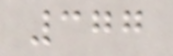377
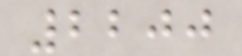2200
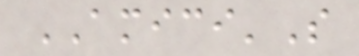AMICI'S
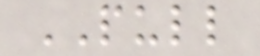PULL
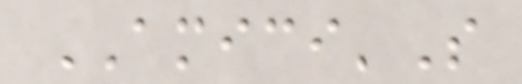AMICI'S
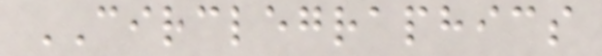CIRCLEGRAPHICS
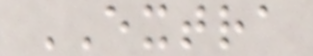EXTRA
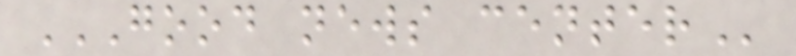GOOD NEWS CENTER
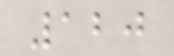120
